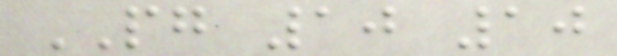PG 10 10
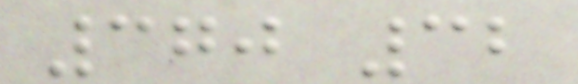370 32
